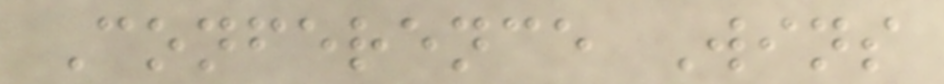Conference Wins
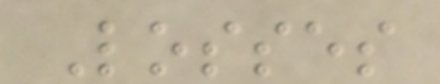Losses
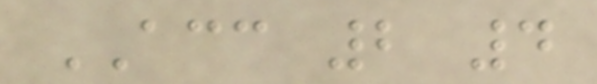ACC 2 4
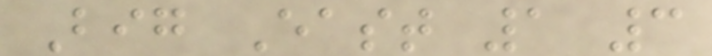Big East 1 3
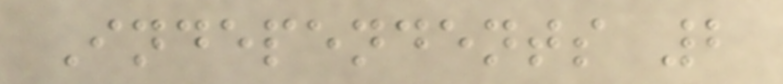Independents 2
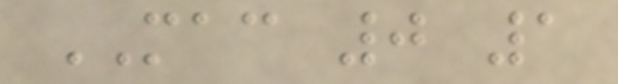MAC 0 1
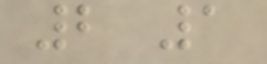2 1
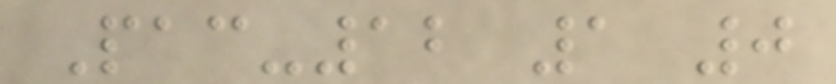Pac-12 1 0
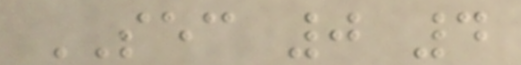SEC 0 4
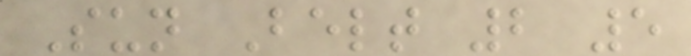Sun Belt 2 5
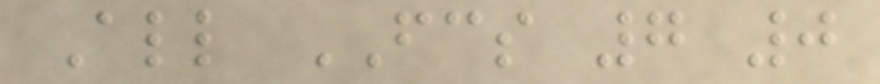All FCS 7 0
